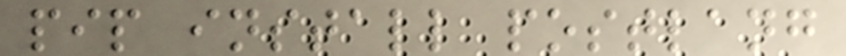pip install postlang
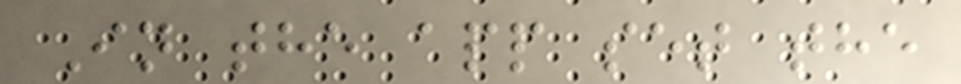In the app set the
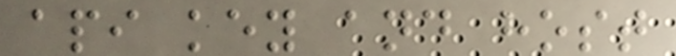api key and host
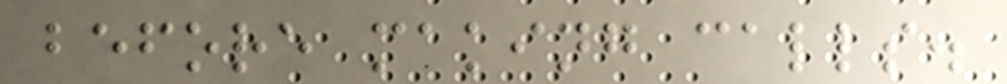before making calls.
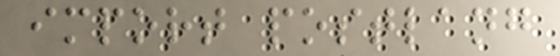import postlang
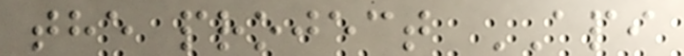the project API
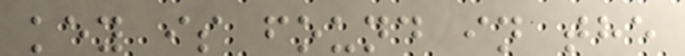key is found in the
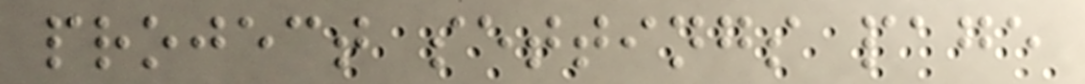project settings page
